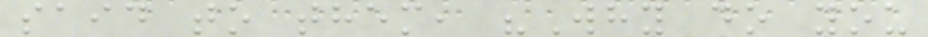said to them, "Why do you
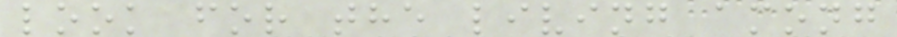look for the living among
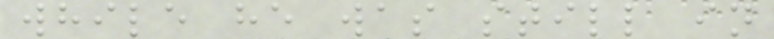while he was still in
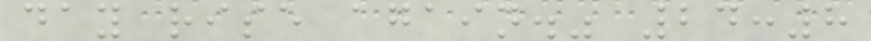day rise again." 24:8
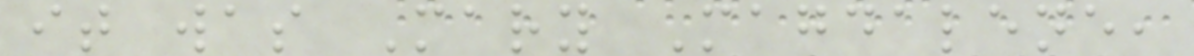it was Mary Magdalene,
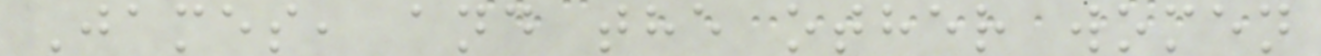James, and the other women
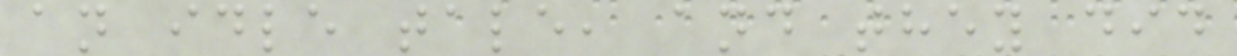an idle tale, and they did
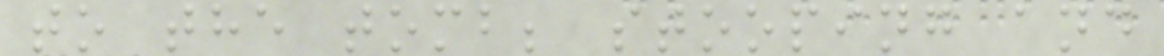to the tomb; stooping and
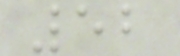52
